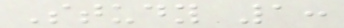Study 1:
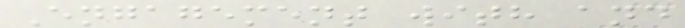Engagement with and
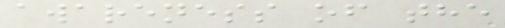awareness of the
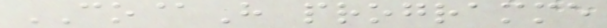CO@H programme
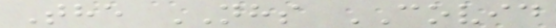The NHS COVID
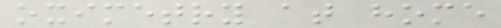oximetry at home
